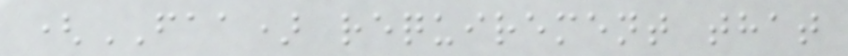(FAA) requirement that
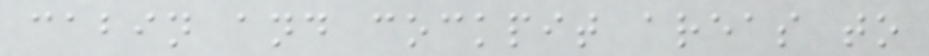cabin and cockpit areas to
